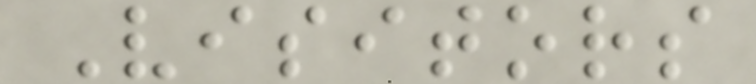Visitors
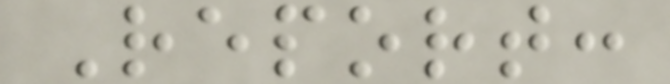Report:
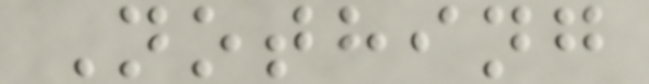Nothing
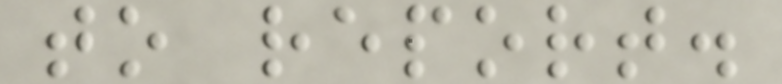to report.
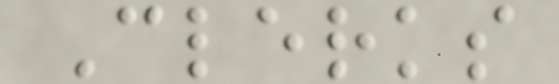Clerks
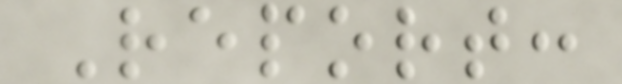Report:
